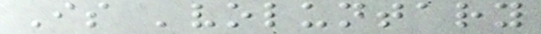Is 'voluntary
